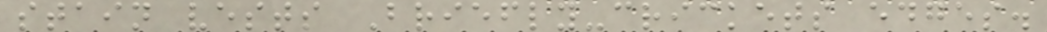stain vests Briefly-crickets edges.
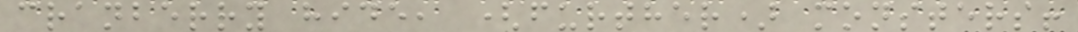cranberry hide, (further) monsters!
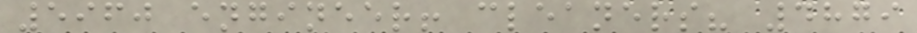5960 engineer! cleaners? 4879
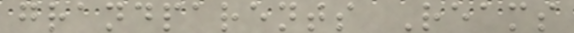grandparents Reams
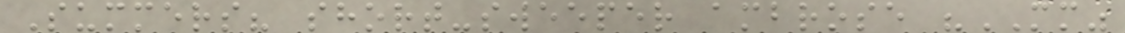Summers? short-sweeper ambrose "MM"
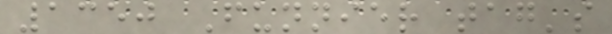1350 Funnier tag's
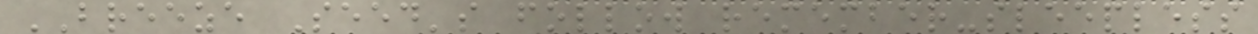BREEZE Seed's follow remember-sleepless
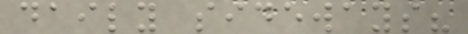daily sideways?
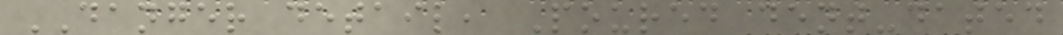DANGER detail, Poured dent-dated
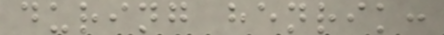during henrik:
